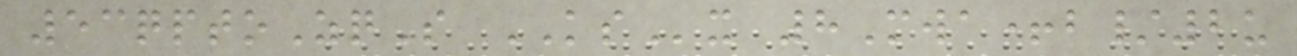53qptoZqS KSx 8Mwa+b/2u
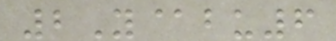2Y@bu6
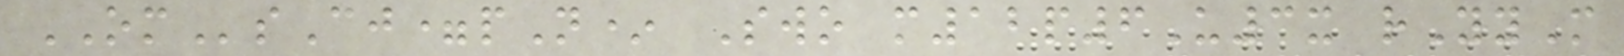OMsCj=pN* Swo m12p6U3x rYyM
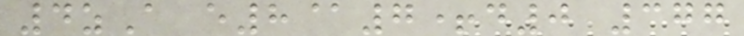4zA e8@7+d0 377
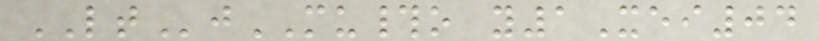LTjMU#o y1Xei04
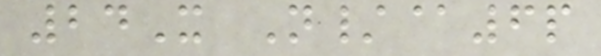24X N/@6p
